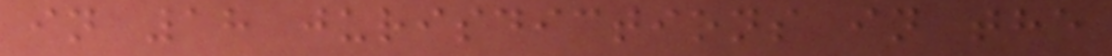in 18 jurisdictions in the
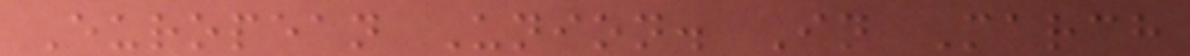European Union. In March
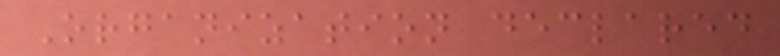Organization declared
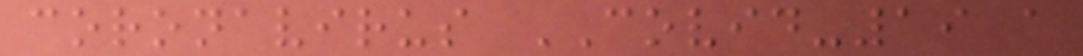coronavirus COVID-19 a
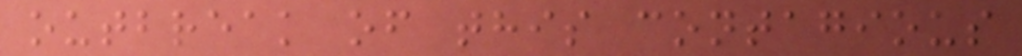outbreak of this contagious
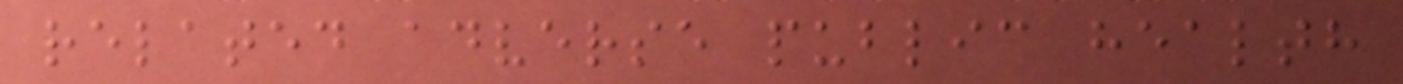related adverse public health
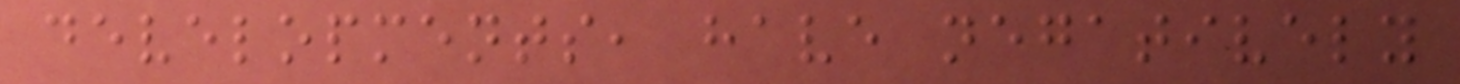developments, have negatively
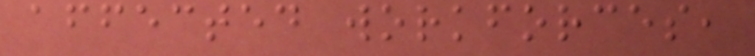affected workforces,
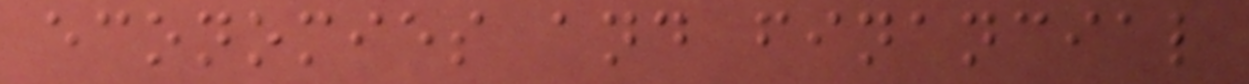economies and financial
